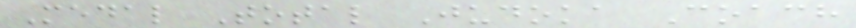Medal Total Judoka Coach
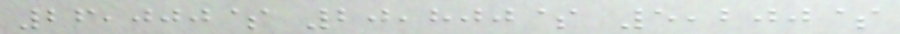26,000$ 20,800$ 5,200$
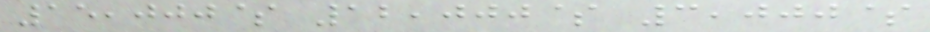15,000$ 12,000$ 3,000$
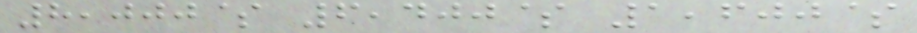8,000$ 6,400$ 1,600$
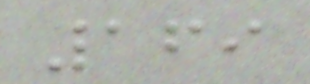169
